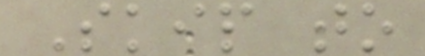Skip to
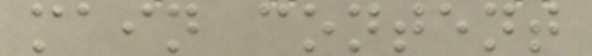main content
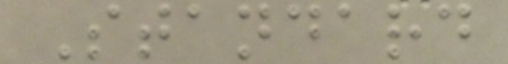Standard
